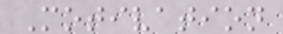Motivation
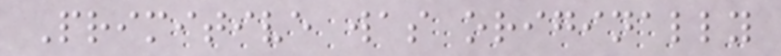Primitive was originally
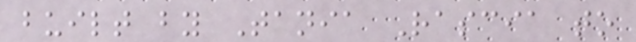built by Tania Rascia to
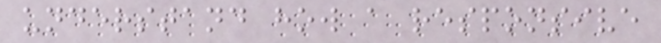understand how a responsive
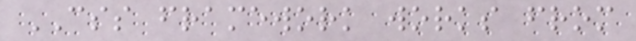CSS framework works from
